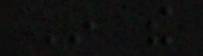In the
